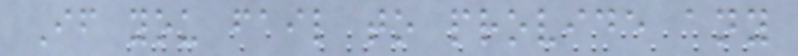If you fail to provide any
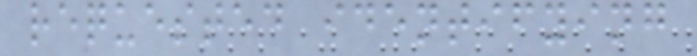requested identifying
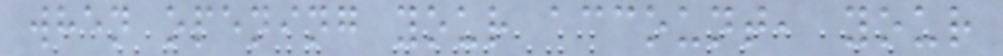when opening your account, your
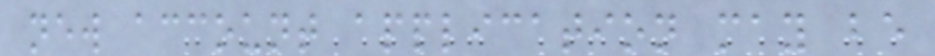new account application may be
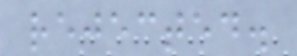rejected.
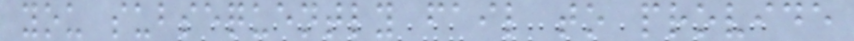you subsequently fail to provide
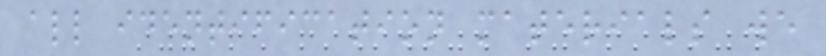all identification materials we
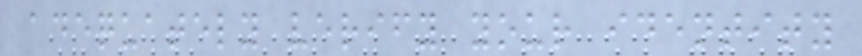adequately verify your identity
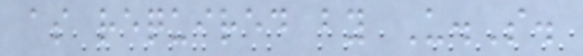as required by U.S.
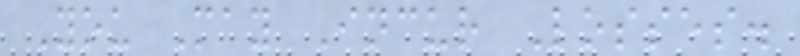You May Incur Losses.
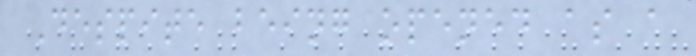Despite being opened as a
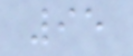95
